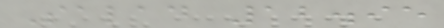Salad 12.95
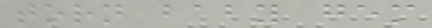torn baby gem
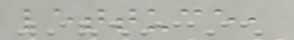lettuce,
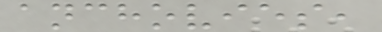anchovies,
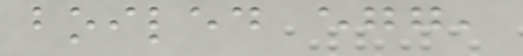boiled egg,
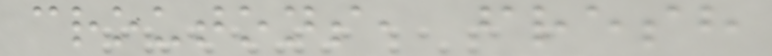croutons, fresh
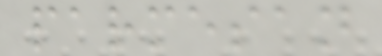parmesan
